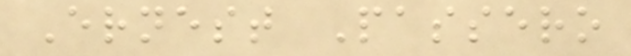Ernest Passero
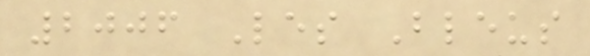2006 Les Bleus
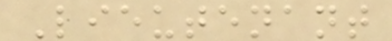Lieutenant
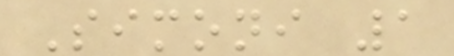Simoni 1
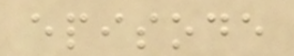episode
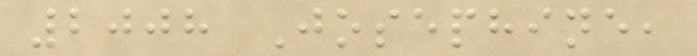2008 Josephine,
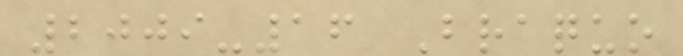2009-16 Braquo
